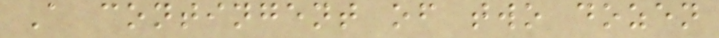A contingent of two dozen
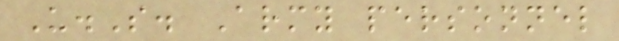U.S. Army personnel
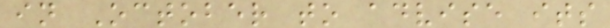in October to advise its
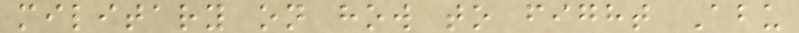military on how to fight Abu
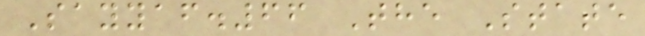Sayyaf.66 The State
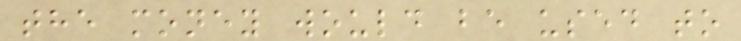the money would be used to
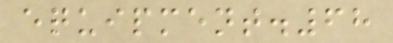equipment.68
